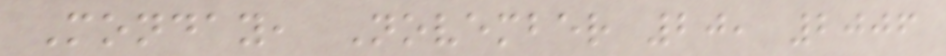Monday, November 20, 2006
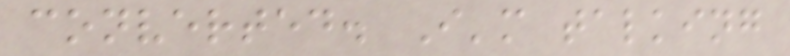converted. I'm talking
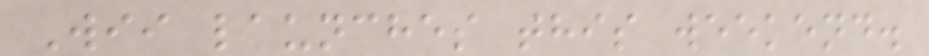Wii launches this weekend.
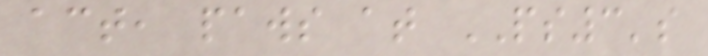act, paws at PS3's
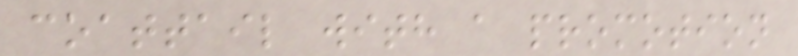coattail with a promotion
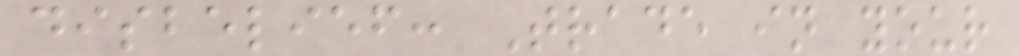disbelief: Trade in your
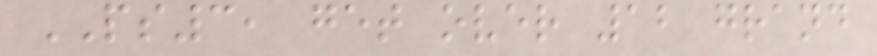PS3, get over 12 grand
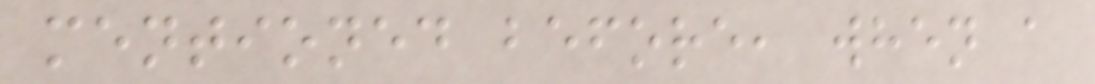mentioned before, when a
